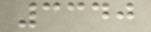3340
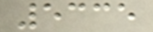5335
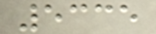5335
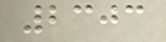2303
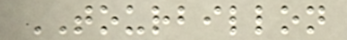TOURBILLON
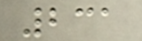231
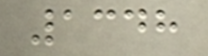1348
